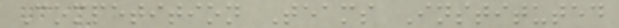Competition Teams Instituted
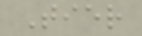Tier
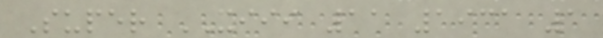Super XIII 11 1931 1
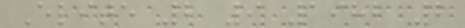Elite 2 9 1982 2
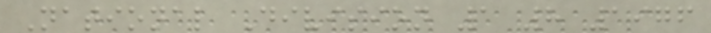National Division 1 8 1976
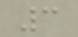3
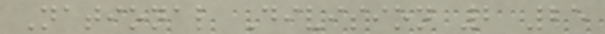National Division 2 25
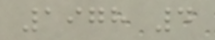1978 4
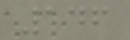146
